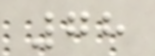78
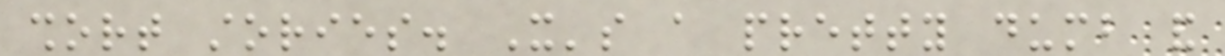short stories. It's a pretty dumb and
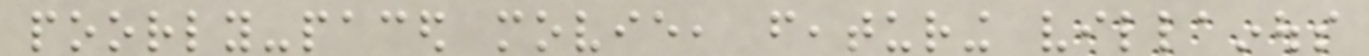poorly-paced movie, featuring villainous
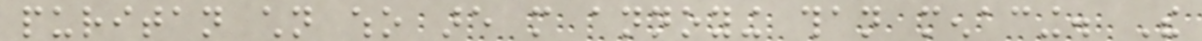puritan children who are more annoying than menacing. The
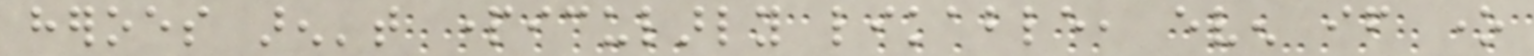heroes aren't particularly likable, even if one
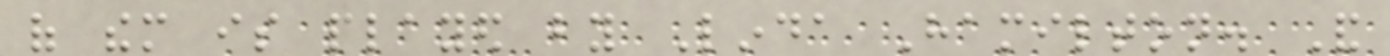of them is played by Linda Hamilton. And
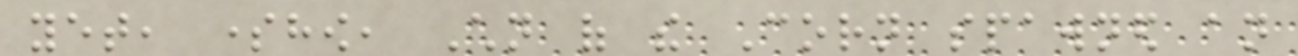yet, somehow, Children of the Corn spawned an
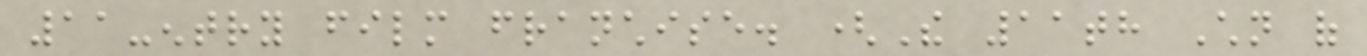11-entry film franchise. (The 11th Children of
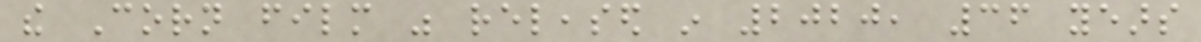the Corn film was released in 2020, 36 years
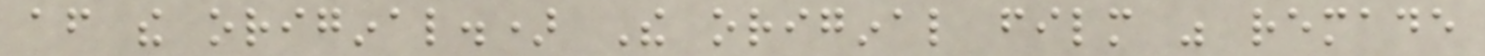after the original.) The original film was remade
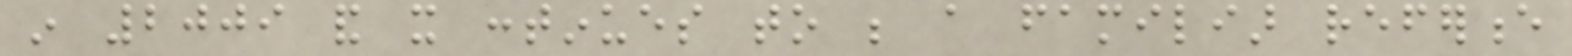in 2009 and it continues to be a familiar reference
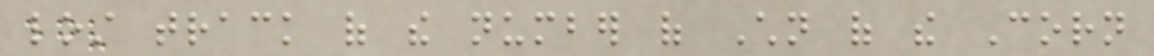lost track of the number of Children of the Corn
